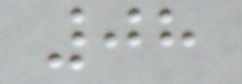08
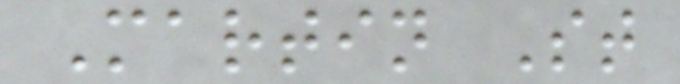Martin St
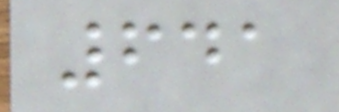641
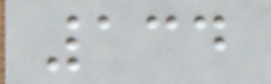134
